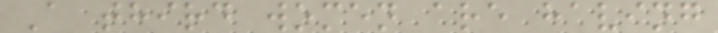A third women are having
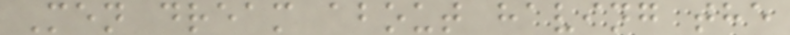Men dream about having the
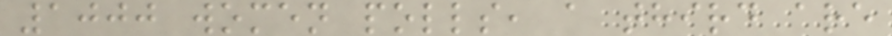1000 women polls, a third are
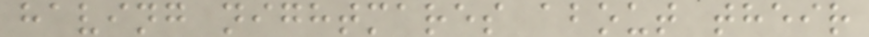having nightmares about their
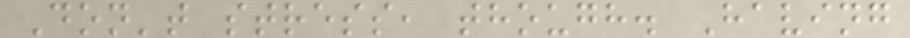Don't stress, though. Having
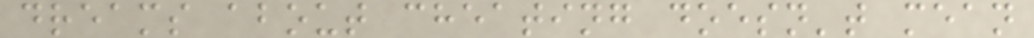dreams about cheating doesn't mean
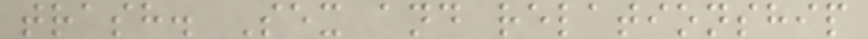trash. Sex and relationship
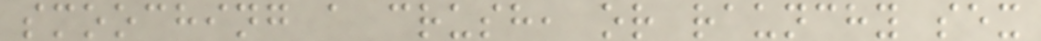smooching a crush, or raunchy sex
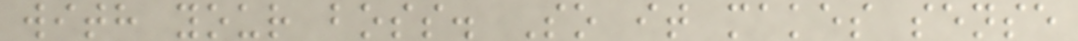with your boss. So it makes sense
